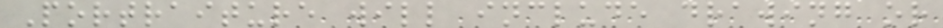Portraiture will include drawing or
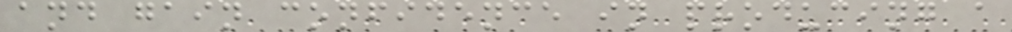and gain confidence in producing a
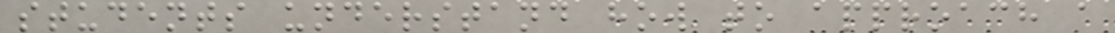students understand how to approach a
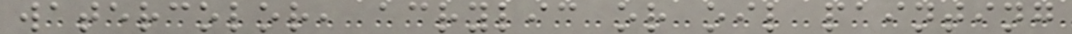watercolor, acrylic or oil painting
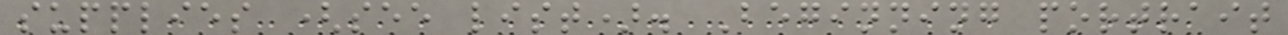supplies (see list). Beginning portrait
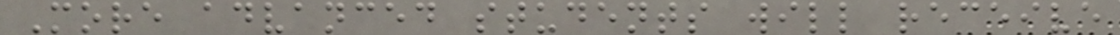More advanced students will receive
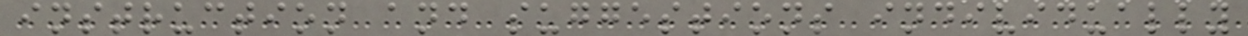instruction and suggestions individually
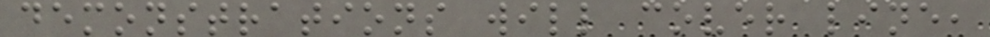demonstrations will cover line,
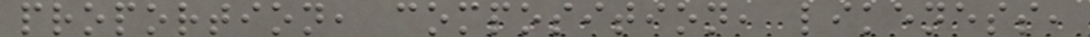proportion, composition, likeness,
